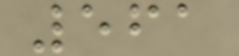561
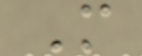M
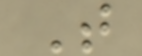T
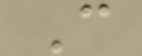C
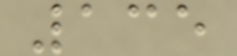135
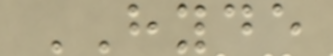HYDE
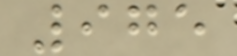975
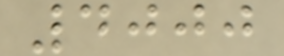4000
